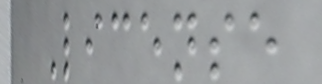License
